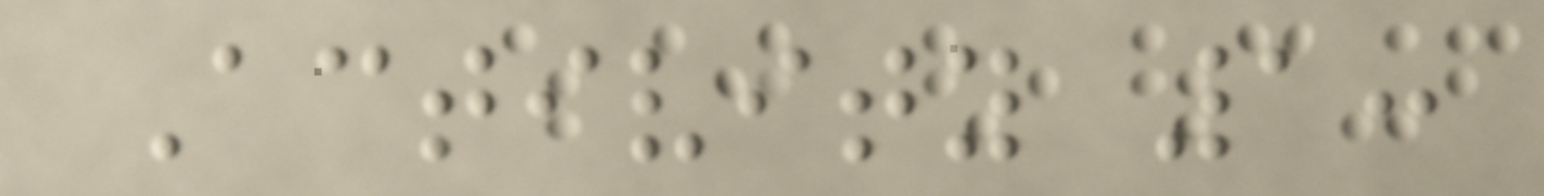Activity 1:
